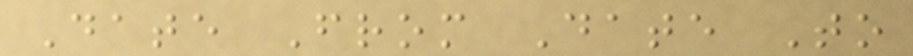Date From Date To
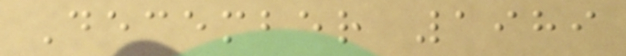December 1989
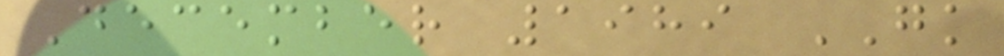December 1989 GK
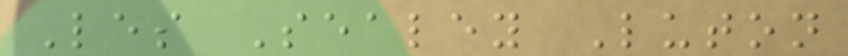Les Sealey Luton
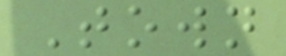Town
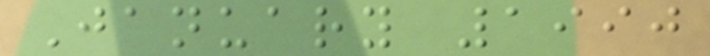January 1990
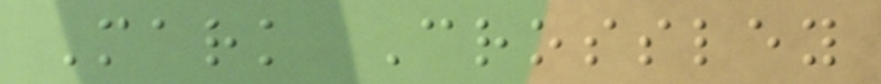Mark Crossley
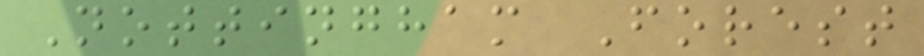Nottingham Forest
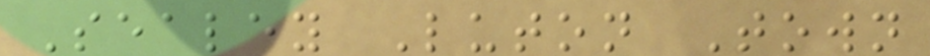Sealey Luton Town
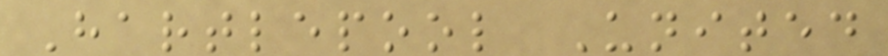Hartlepool United
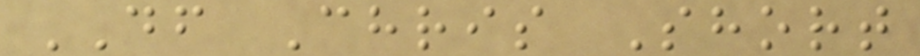DF Chris Short
